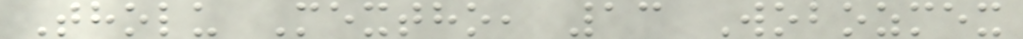Tholu Mextho, 13 Wobozmex
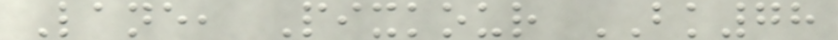Lane, Pixkour BK78
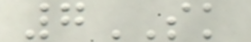7SK
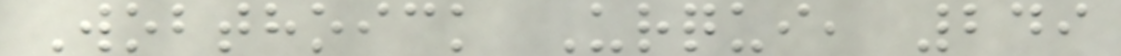Wobthoick Urqui, 249
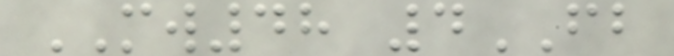MW48 4FB
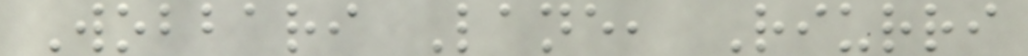Wobbari Lane, Riurri
